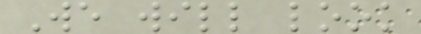We will look
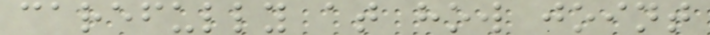carefully at how joint
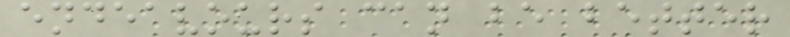endeavours can be better
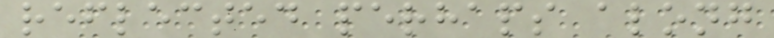reflected perhaps along
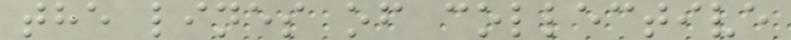the lines of collective
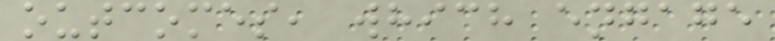outcomes, which engage
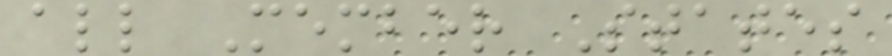all Member States
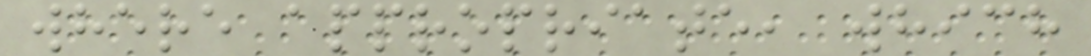where appropriate, which
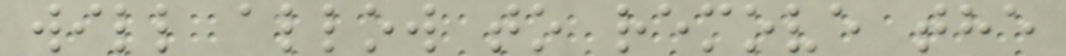will allow to remove the
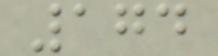174
